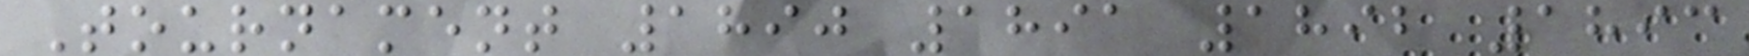Tournament 1890 1891 1892 1893
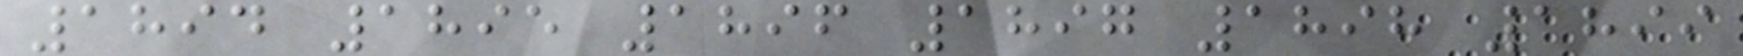1894 1895 1896 1897 1898 1899
